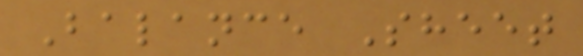Balance Sheet
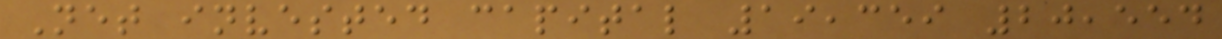Net invested capital 19,359 20,554
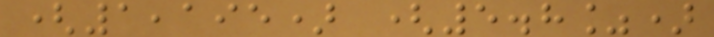(1,195) (5.8%)
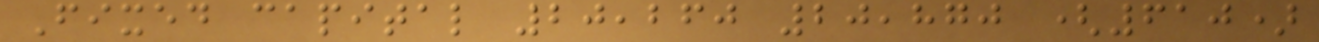Fixed capital 20,260 20,870 (610)
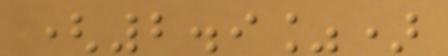(2.9%)
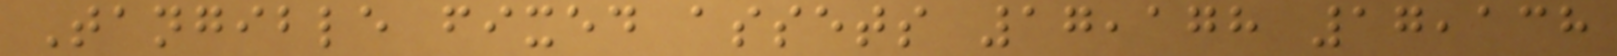Tangible fixed assets 17,178 17,138
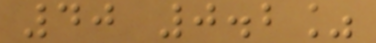40 0.2%
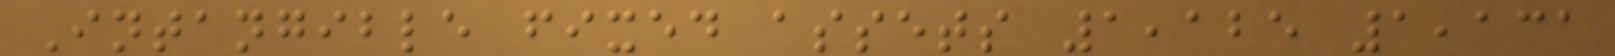Intangible fixed assets 1,125 1,131
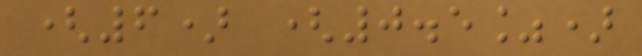(6) (0.5%)
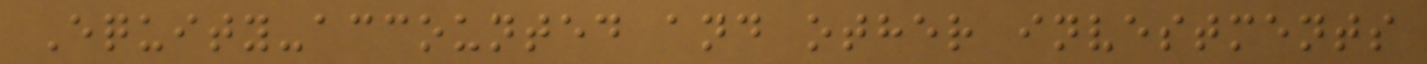Equity-accounted and other investments
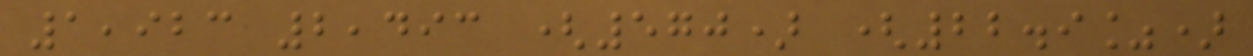1,923 2,493 (570) (22.9%)
